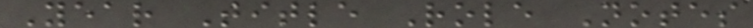Year Title Role Notes
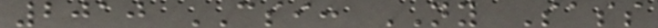2010 CSI: NY Sass
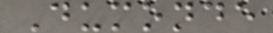Dumonde
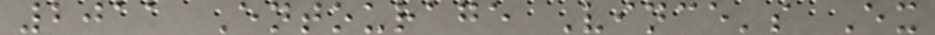2011 Entourage Vince's Ex
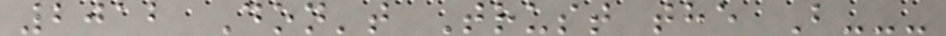2012 Don't Trust the B---
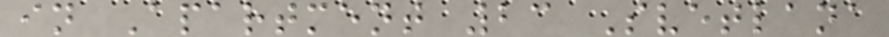in Apartment 23 Svetlana
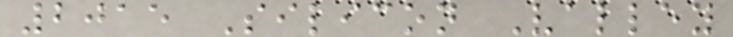2015 Silicon Valley
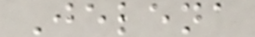Jelena
